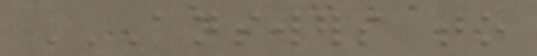ANSWERS TO
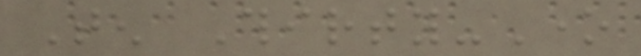Ten Thirty-One
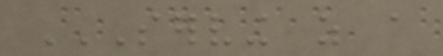SERVING AS A
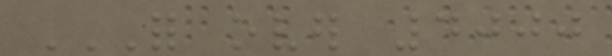FOR OVER 4000
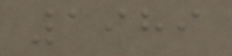1989
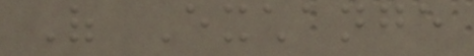Of Exchange
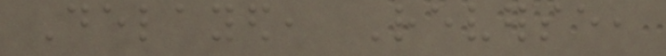Delayed, Reverse,
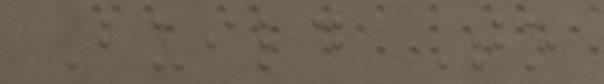Build To
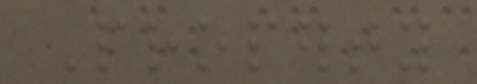Property
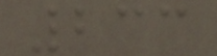233
